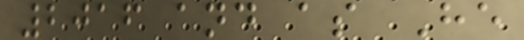2016 and as He
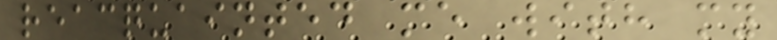reacquainted me with my
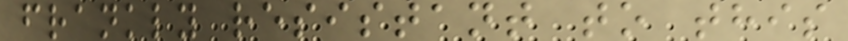frankly resistant to this
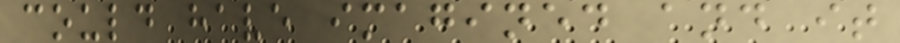could have imagined and it
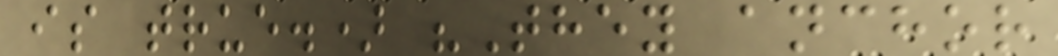is true.) "They anchor
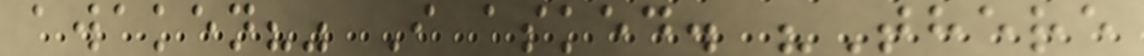awaken?" I asked. "There
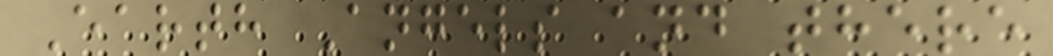Earth Angels and there
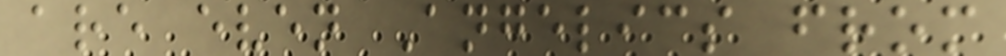are even Angelics from
